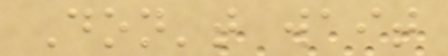Don't wait
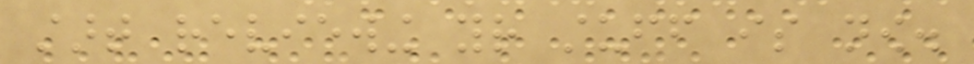start reviewing your stuff is now.
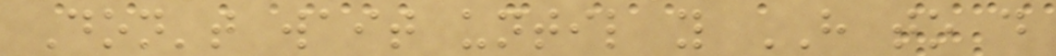Don't wait until you HAVE to do
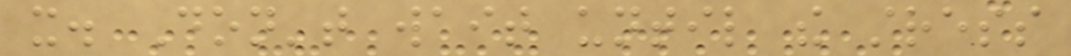it. Don't wait until the stress
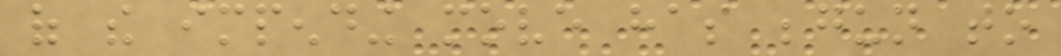of the impending move has begun to
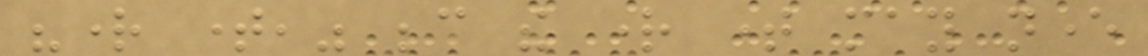"right time," because the right time may never
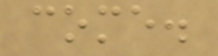come.
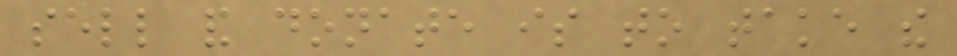sell and donate is to take the
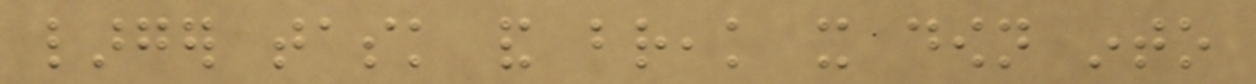larger task and break it down into
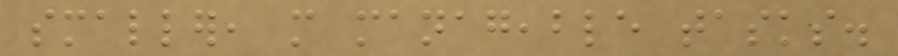smaller, more manageable tasks.
